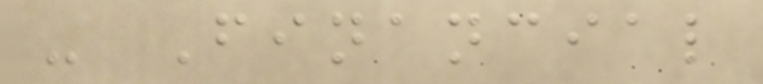- Financial
